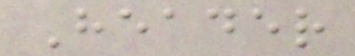Header
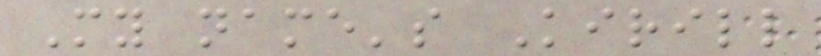My name's Kirill
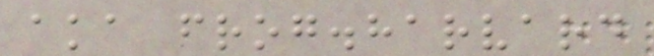aka frog.harvard
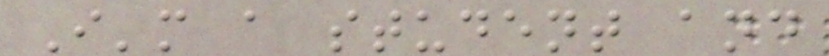I'm a student and
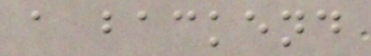a backend
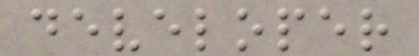developer
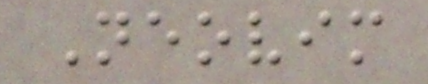Neovim
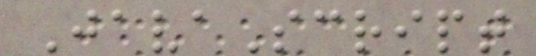JavaScript
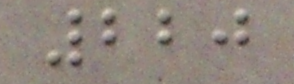220
